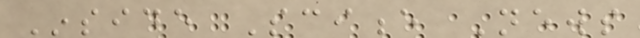Inside Science News
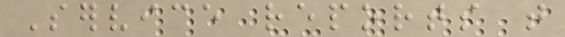Service reports that
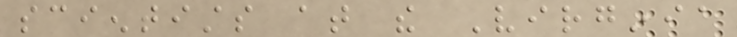scientists at the Virginia
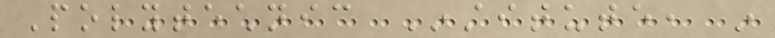Polytechnic Institute, in
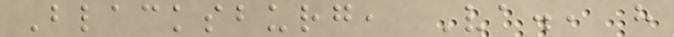Blacksburg, Va., have
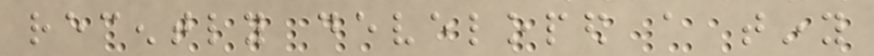recently developed a tiny
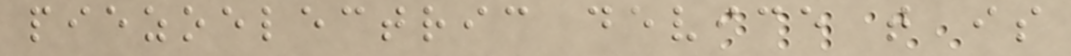piezoelectric device that is
